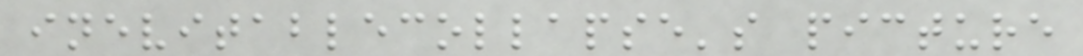inevitablecollapse's picture
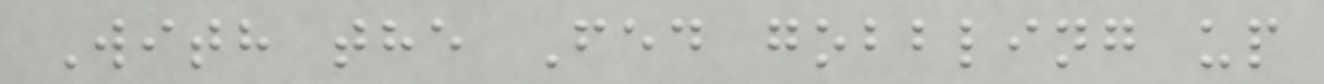With the Fed gobbling up
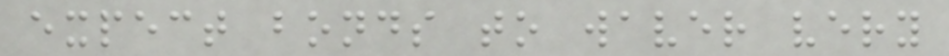expect bonds to waver very
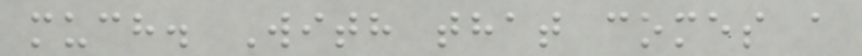much. With that comes a
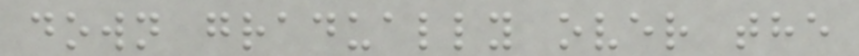down gradually over the
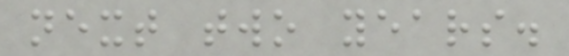next two years.
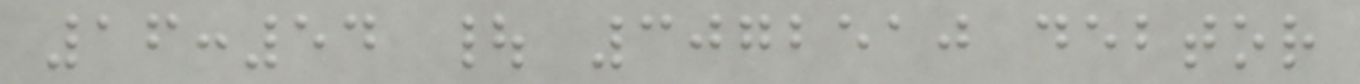16:54 | 3072510 debtor
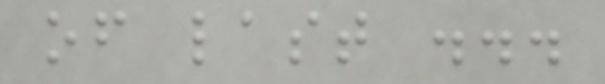of last ...
